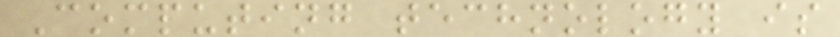Computing technology is
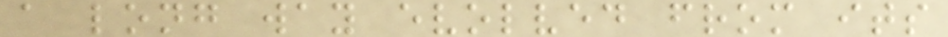a long way evolved from its
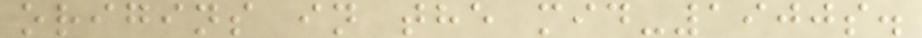origins in the mid-1900s.
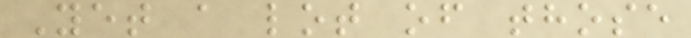Yet a lot of those
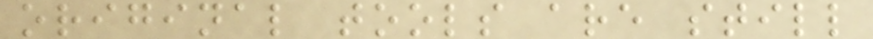original tools are still
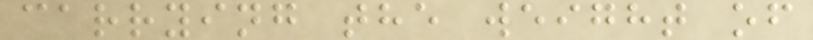carrying the weight of
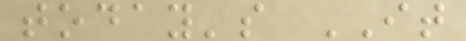today's IT
